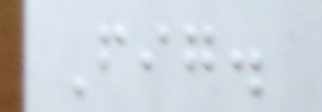Fig.
